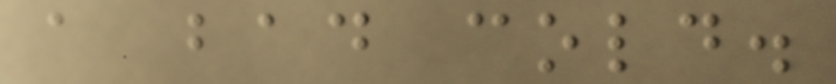a bad cold.
